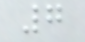7
